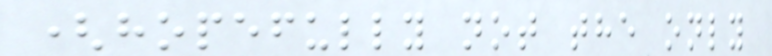(hopefully not the only
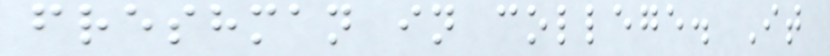freshman in college. It
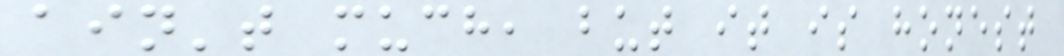ain't much, but it is honest
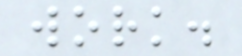work.
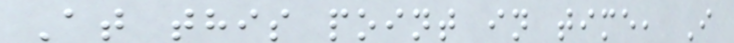At this point in time, I
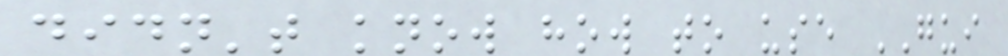didn't know how to use GUI
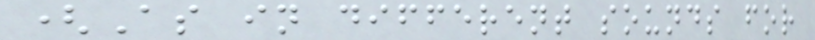(As in different sounds for
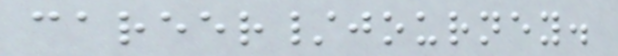career/journey.
